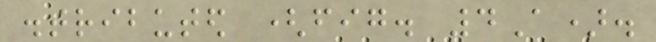distributed (fig. 4A).
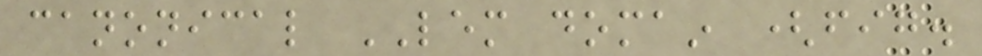canonical LEM domain (fig.
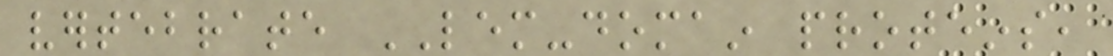vertebrate LEM-domain proteins,
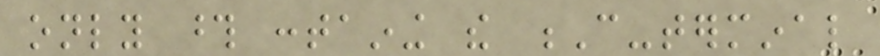only those containing the C-terminal
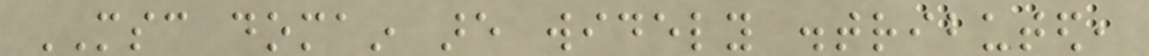MSC domain are widely distributed,
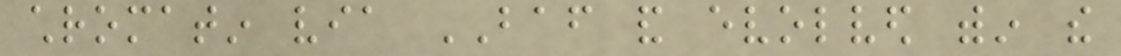chromatin via BAF and evolved within the
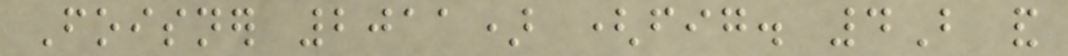Foisner 2011) (fig. 4B and
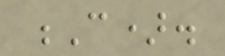C).
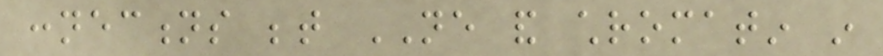connections between NE and chromatin in
